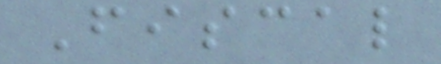Fiscal
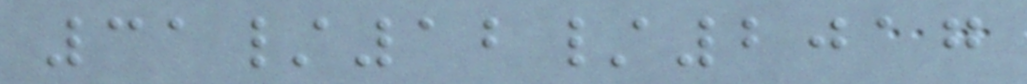31/12/2017
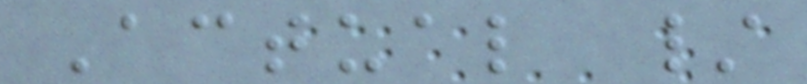Actual /
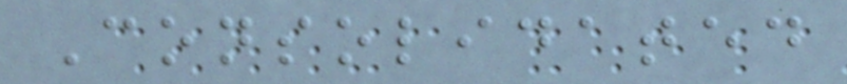Consolidated
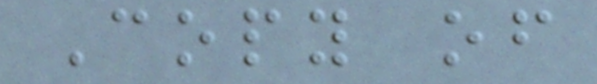Copy of
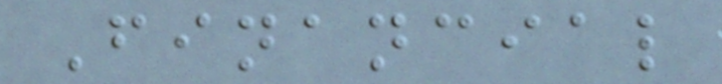Financial
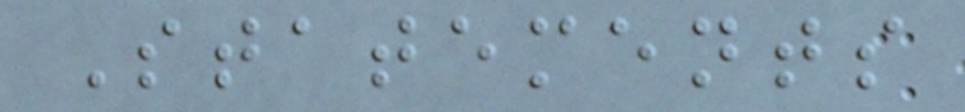Statements
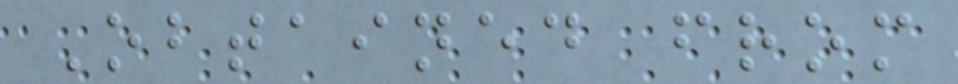Obtained from
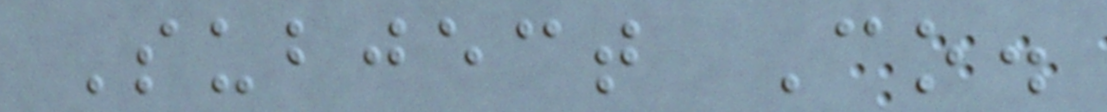Subject Co.
